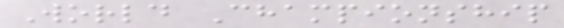World Championship
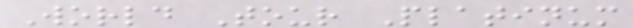World Tour Platinum
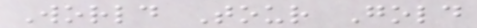World Tour Gold
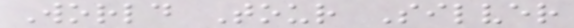World Tour Silver
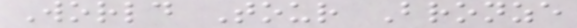World Tour Bronze
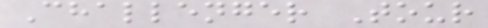Challenger Tour
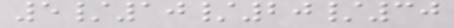5/10/20/30
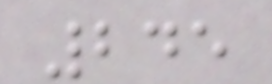245
